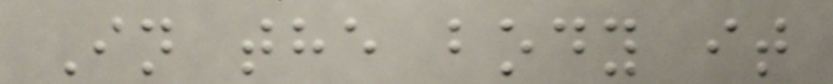In the body it
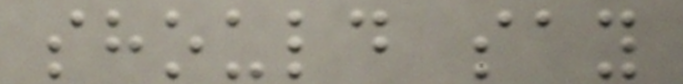should say
